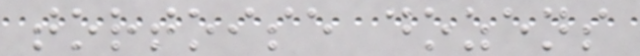tortoise dozens
